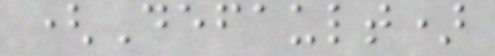(Default)
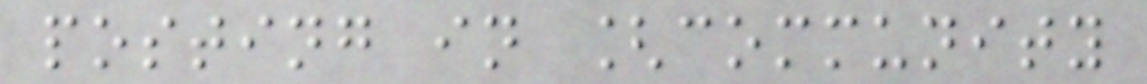posting in [community
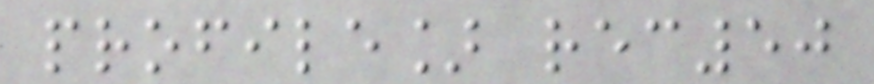profile] rec50
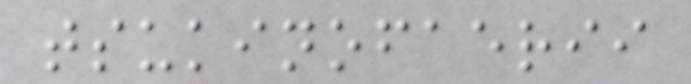tsukinofaerii
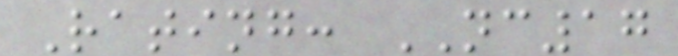Rating: NC17
